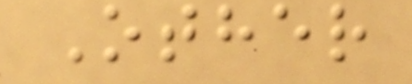Other
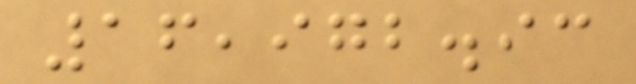16,972.93
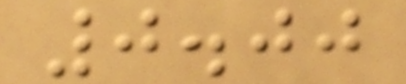0.00
